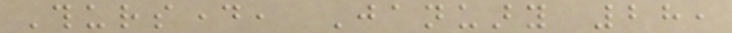Thursday, January 28,
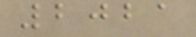2021
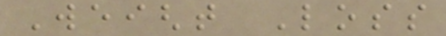Weight Loss
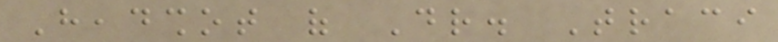Headshot of Dr. Traci
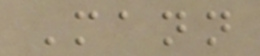Mann
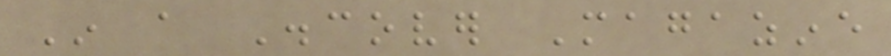In a Discover Magazine
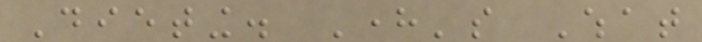Dieting. Here's What
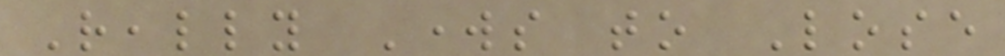Really Works to Lose
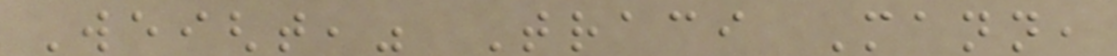Weight," Traci Mann,
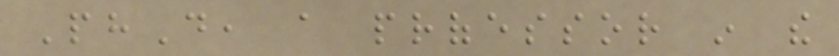PhD, a professor in the
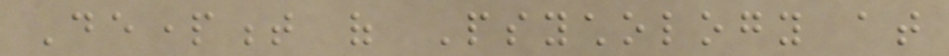Department of Psychology at
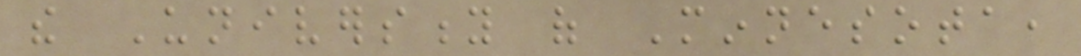the University of Minnesota,
